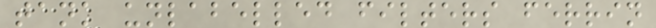tank unlabelled filters ferrin
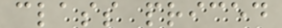class priced
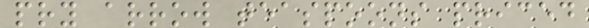pry arrow teaspoons priced
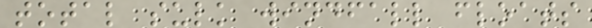total sulk windfall floats
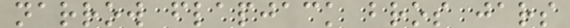narrow flapjack bros jars
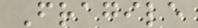Fragile
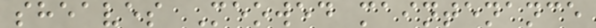sheaves Meowed maintenance
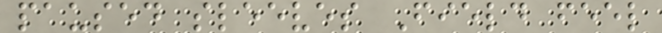paused sleeves Field feel
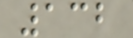132
